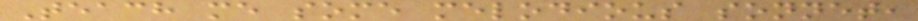Teach me some melodious sonnet,
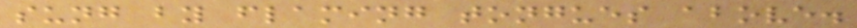sung by flaming tongues above.
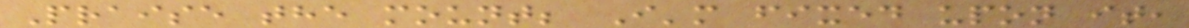Praise the mount; I'm fixed upon it,
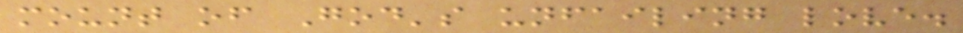mount of God's unfailing love.
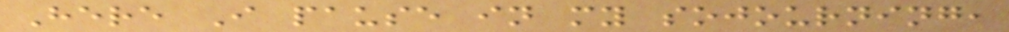Here I pause in my sojourning,
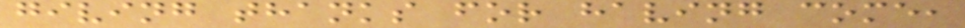giving thanks for having come,
